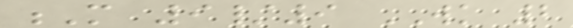M 9/9 WK 2
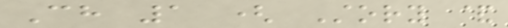Ch 1 ( Story &
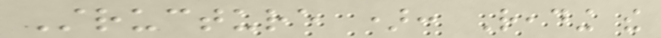Structure ): Reading the
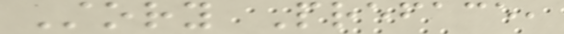Story Preface,
